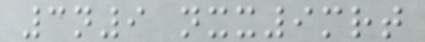3n9 nxx9mrt
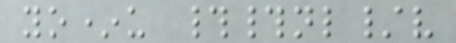yo*u ##nl/v
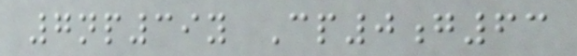7np39y Cp0g63
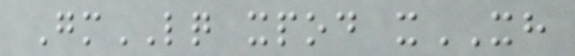GmLQ xpod xXH
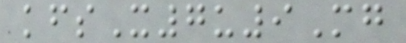kfsX7u9Mg
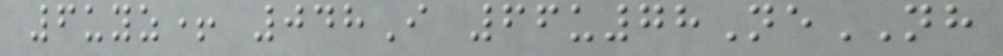6uyz+ 048I 66u78NeNH
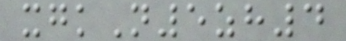xgkN5zh4
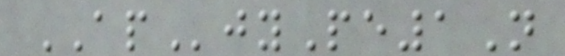APjyPe1N
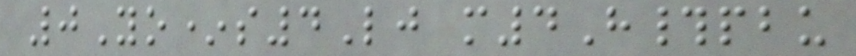0Yo*s4Lj m4H#pbu
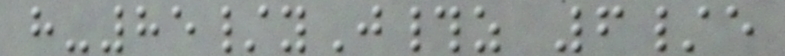h-85/yJ#z 6/e
